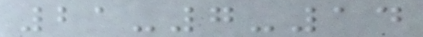21-7-14
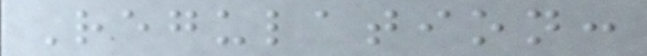Regulation:
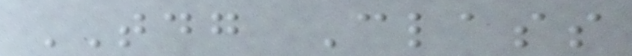TDG Class
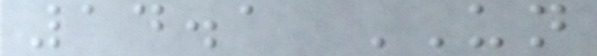14.1 UN
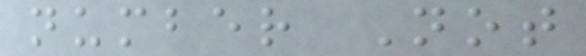number Not
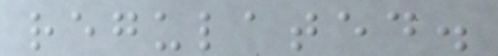regulated.
